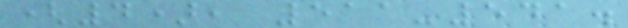(4), 511-541.
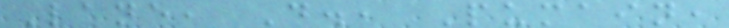Lane, D., Pumain,
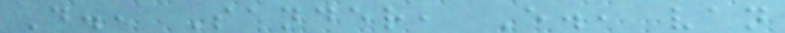D., Sander, E., van
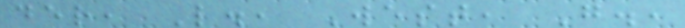der, L., West, G.,
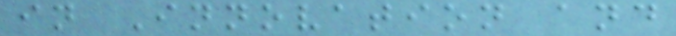in Innovation and
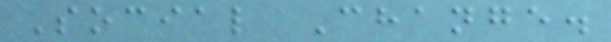Social Change.
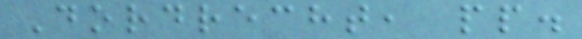Dordrecht, pp.
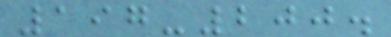197-200.
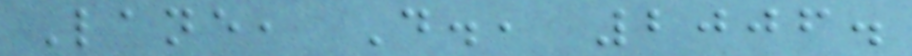Lane, D., 2006.
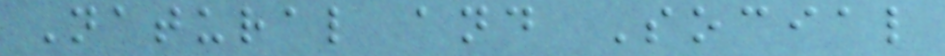Natural and Social
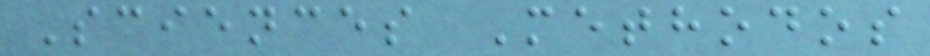Sciences Methodos
